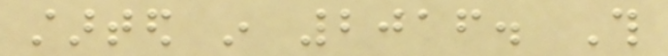started in 2016. This
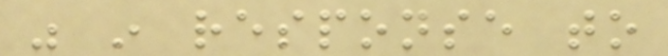was in response to
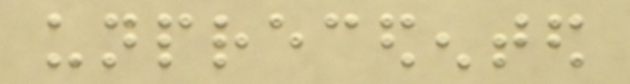unprecedented
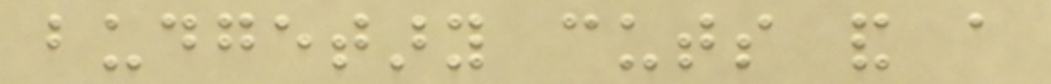budgetary cuts and a
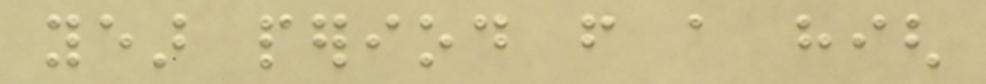year period from a high
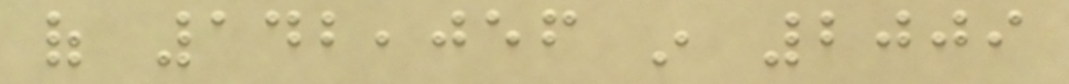of 142,056 in 2009
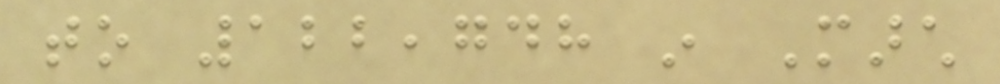to 122,748 in March
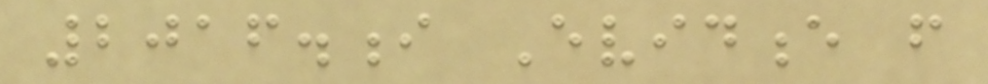2016.i Evidence from
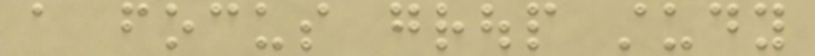a focus group study
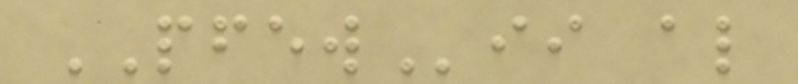PFEWii also
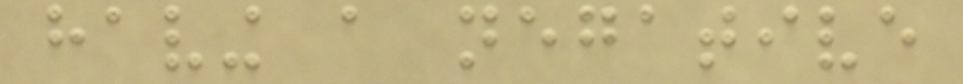having a negative
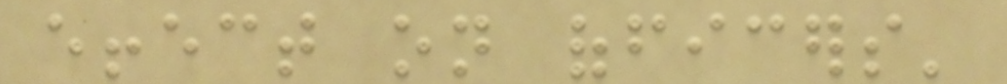effect on officers'
